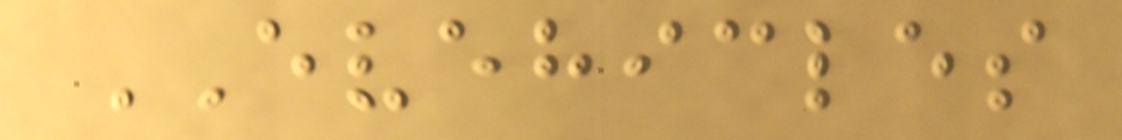EVEHICLES
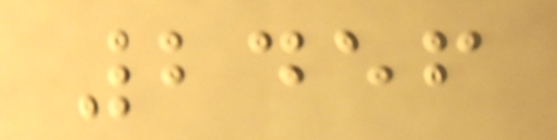2456
